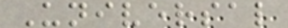Universal
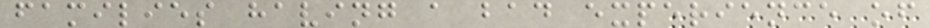families having a bad experience of
